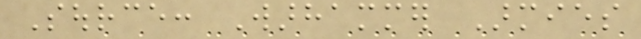Source: Warhammer Armies
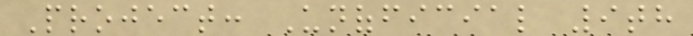Project: Unofficial 9th
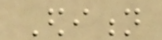Edition
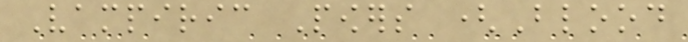Vampiric Powers (Blood
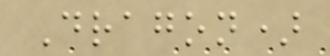Dragon)
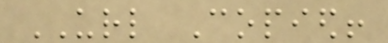URL Copied!
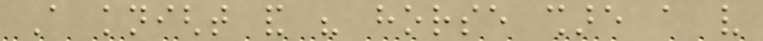A knight and his horse share a very
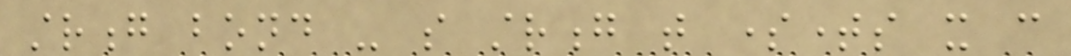strong bond - so strong that sometimes it can
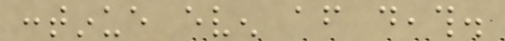continue even after death.
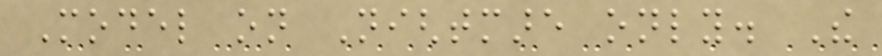Model on Nightmare only. The
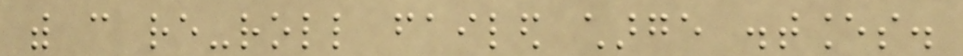with can re-roll failed charge distances.
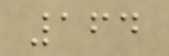164
